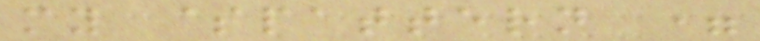my $pattern =
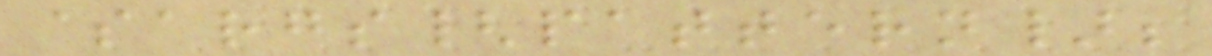$args{pattern};
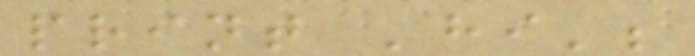print 'hi';
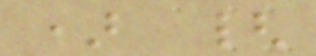) {
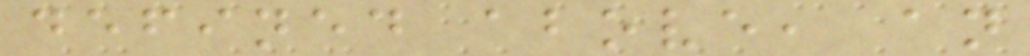defined above, an
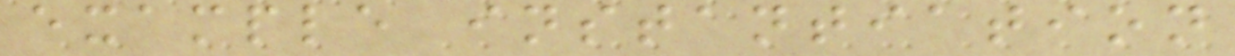example instantiation
